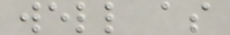well as
